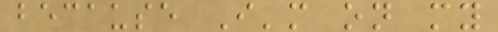because I'm on my
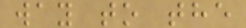way to the
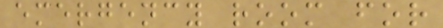emergency room for
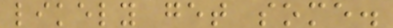likely get some.
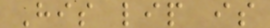His lip is
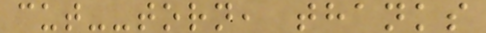cut--torn, thanks
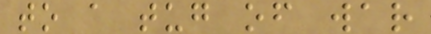to a tug of war
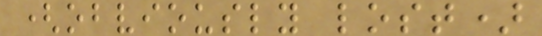(obviously lost)
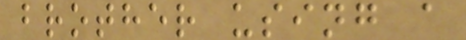brother using a
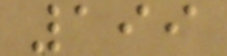199
